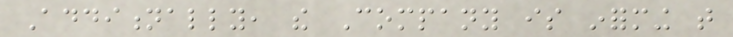Additionally, the Company is informing that
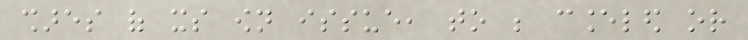shares of its own issue, to be canceled or
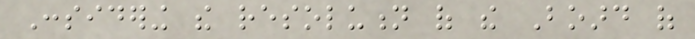Considering the resolution of the Board of
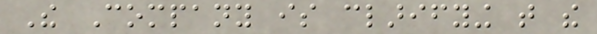The Company is clarifying that the
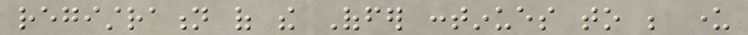registration of the Offer continues to be under
